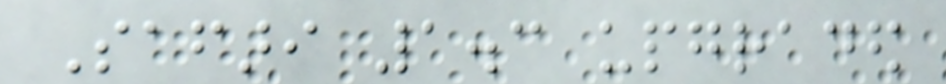Safari 1.3 upgraded
